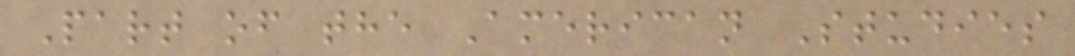Part of the American Studies
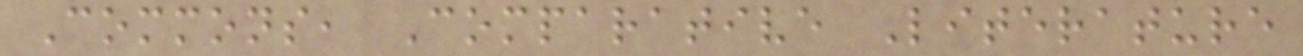Commons, Comparative Literature
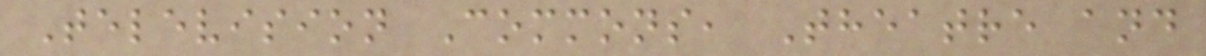Television Commons, Theatre and
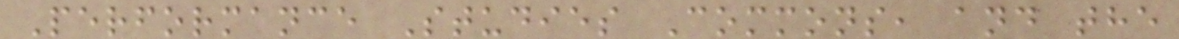Performance Studies Commons, and the
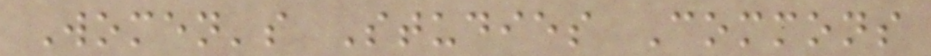Women's Studies Commons
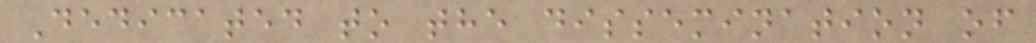Dedicated to the dissemination of
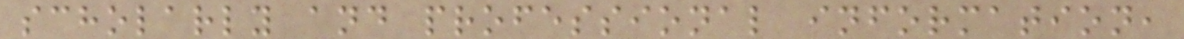scholarly and professional information,
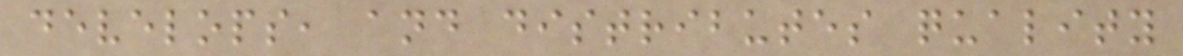develops, and distributes quality
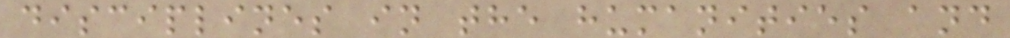disciplines in the humanities and
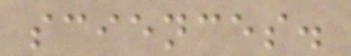sciences.
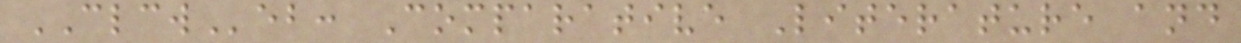CLCWeb: Comparative Literature and
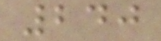240
